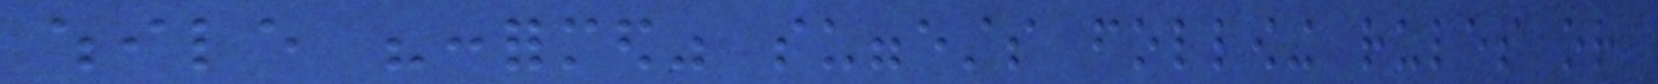while "conformed" suggests following rules or
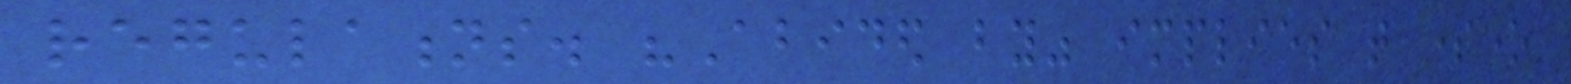regulations. "Abided by" implies that someone
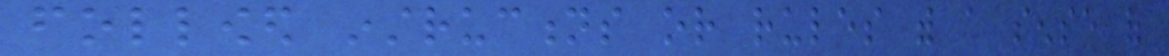followed instructions or rules with a sense of
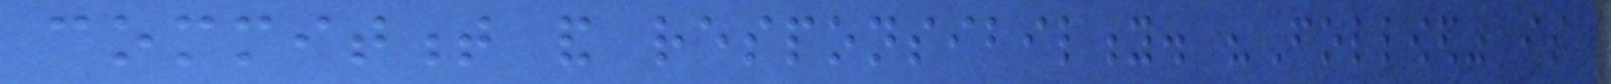commitment and responsibility. "Followed" is
